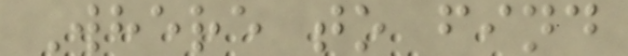Where to find
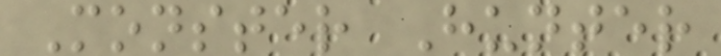Monster Hunter
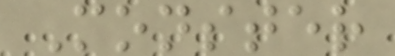Monster
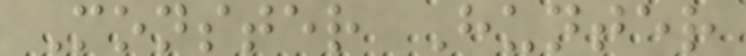Monster Hunter
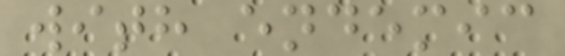with endemic
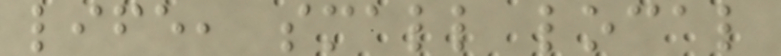life, small local
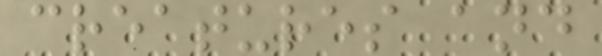creatures and
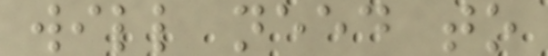will need to
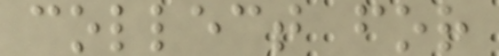collect for
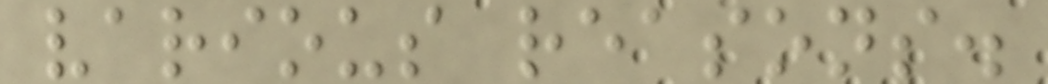various reasons.
